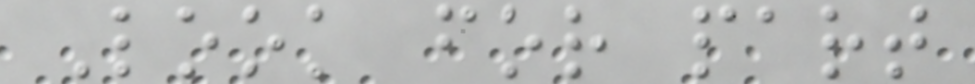Look for part
